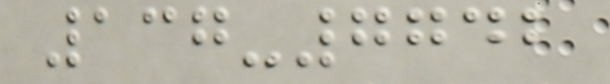137-7742
